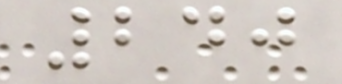240
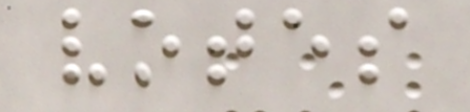votes
